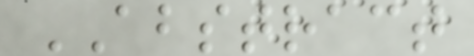ABSTRACT
